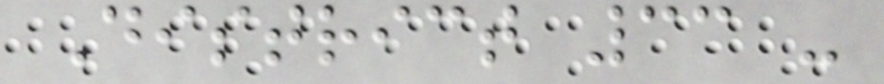District 33 -
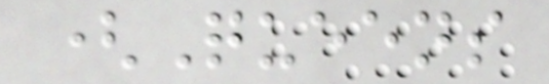(Queens
